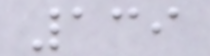139
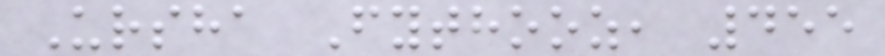Ursha Fythooz, 455
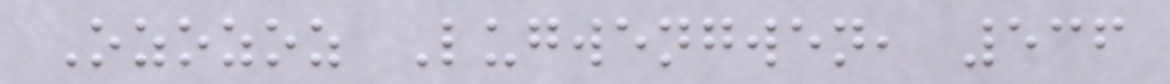Ozozoz Lugwengwen, 536
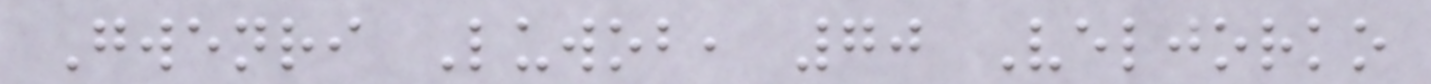Gwenri Luwob, 70 Veljorko
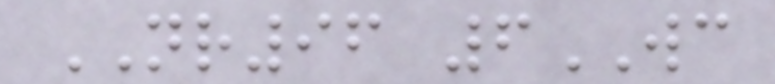NR96 6WC
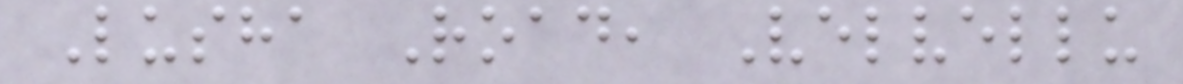Lusha Road, Velvellu
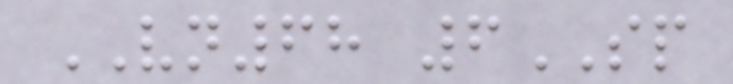VN68 6SP
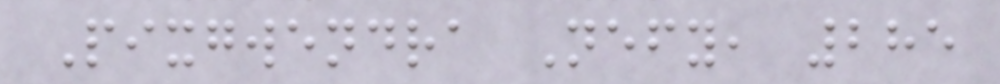Pixgwendra Nefy, 285
